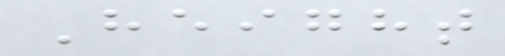Height
